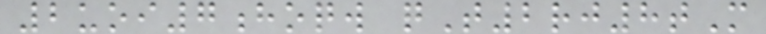2uoi7hoqw qT2rj8tM
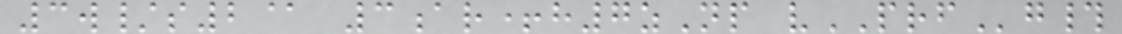3w/s2@ 3ar+h7zNp vPRFg#
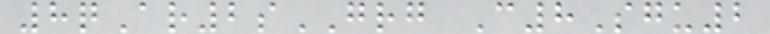8qAr2sGRG C8Sgu2
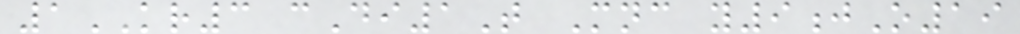1KR3 cDi1T Mnc y9jO19
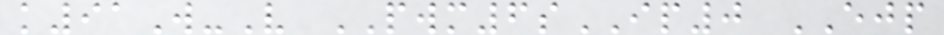k91W-V PWM6sIP0 EJP
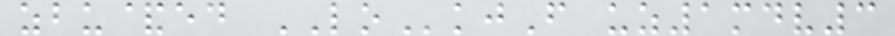zbu&ed LOkjF uz1mdv3
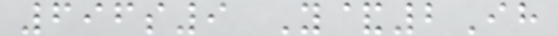696s9 Y&2Ih
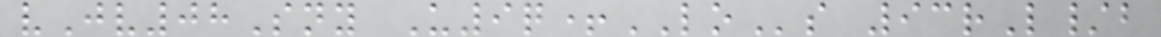vJv08Sny U9q+LOs 93rL/b
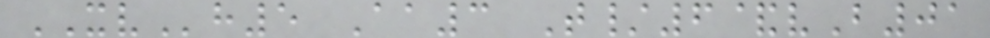XVh5 Aa3 T/6&vB01
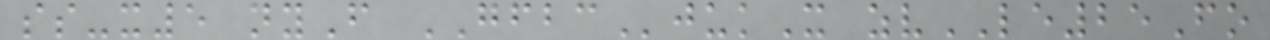ss-x5 nyF GFBCjukX zvLE25Fo
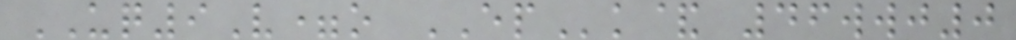UQ9V=o EPk& 46wwj0
